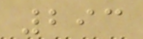293
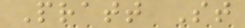Pratt St
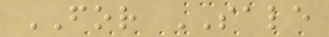FOR SALE
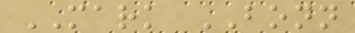MARK BONN
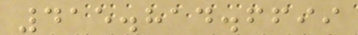415.814.6699
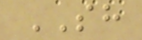SH
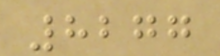8277
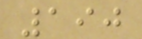190
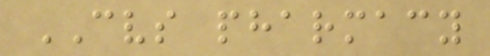CVS pharmacy
